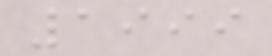1999
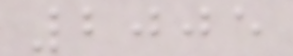2005
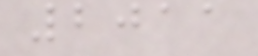2011
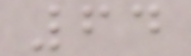64
